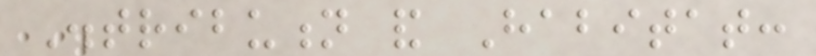Distribution and Habitat:
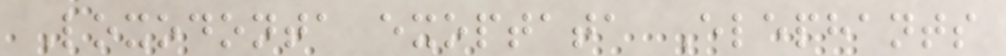Loxodonta exoptata Elephants
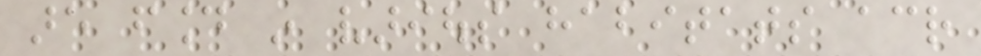are found in various habitats across
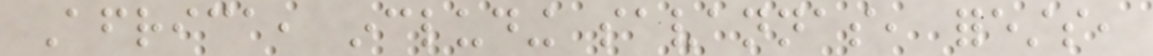Africa, including savannas, forests,
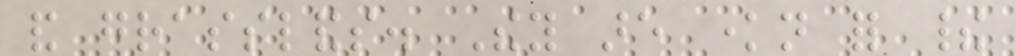and grasslands. They are known for their
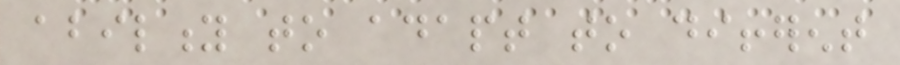ability to adapt to different
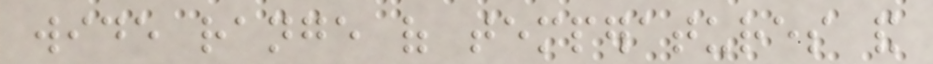wide range of temperatures and
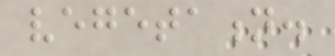vegetation.
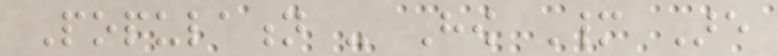Population - How Many Are
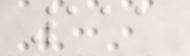111
